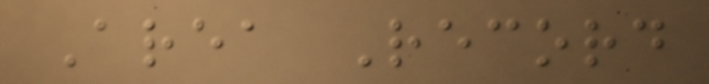Area Record
